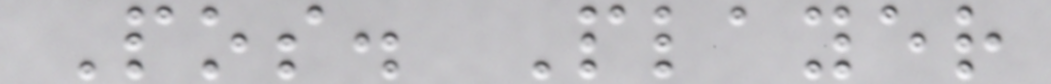Pos. Player
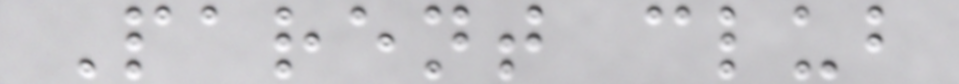Parent club
